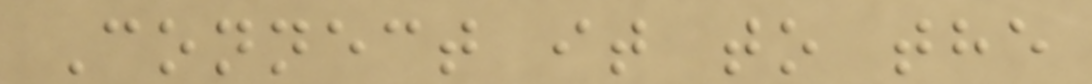Connect it to the
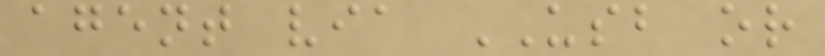agent via USB or
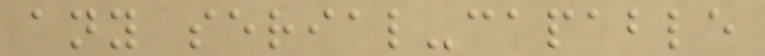any serial-capable
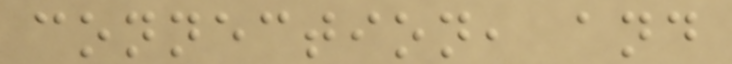connection, and
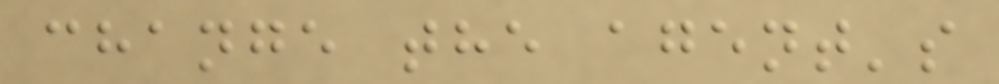change the agent's
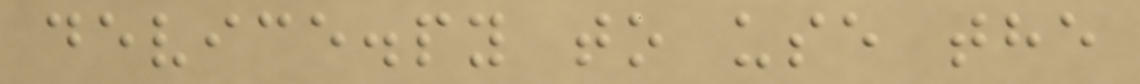device.py to use the
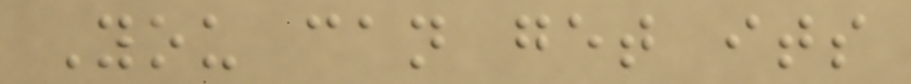You can get its
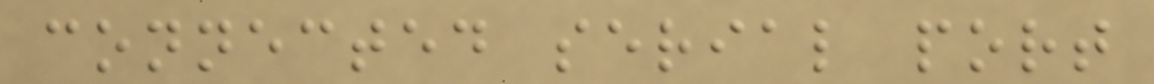connected serial port
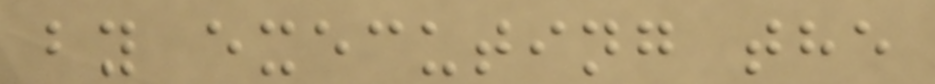by executing the
